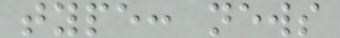type: news
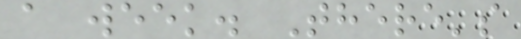a week. There's
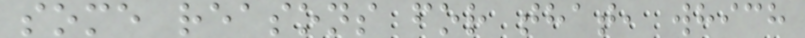some reasons for that, which
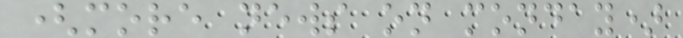(more news on monday)
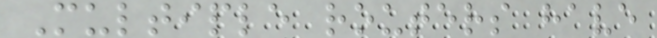Multiple routers have
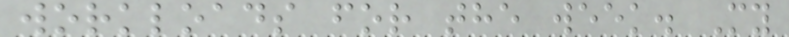workloads for the week. My
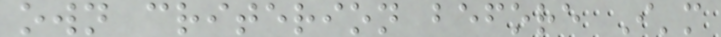own criterion before I'm
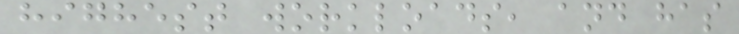highest workloads, and has
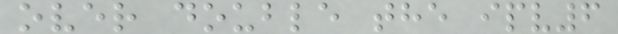over double the ipv6
